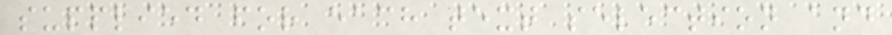supplied for each text selection and
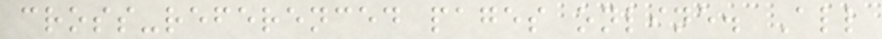cross-referenced pages online. All
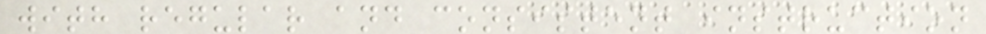with regular and consistent instruction
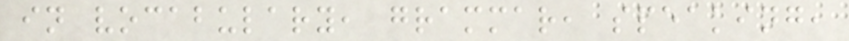in vocabulary, grammar, speaking,
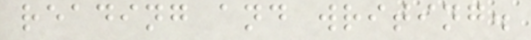reading and writing.
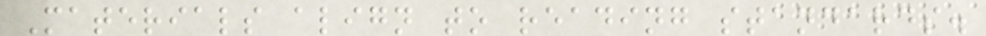Materials align to reading standards.
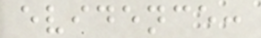evidence:
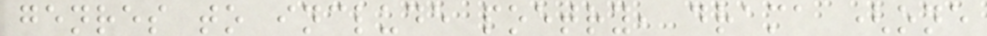genres to include poetry, drama (one
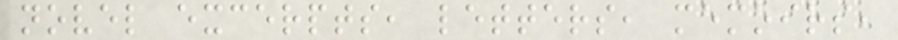novel excerpts, letters, memoirs,
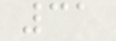31
